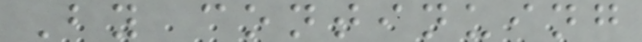By continuing
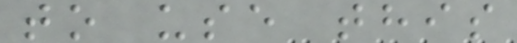to use this
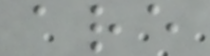are
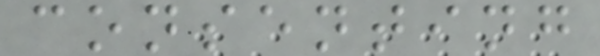consenting
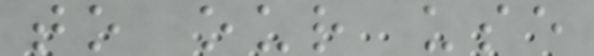to our use
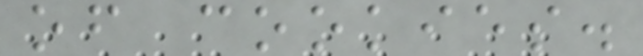of cookies.
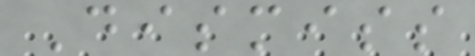Dismiss
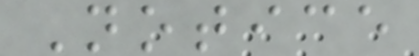Notice
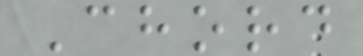Chord
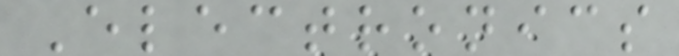Electronics
